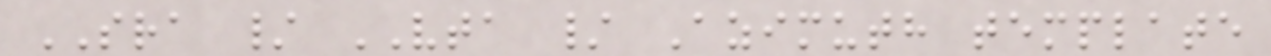SRA / VTA / Azimuth template
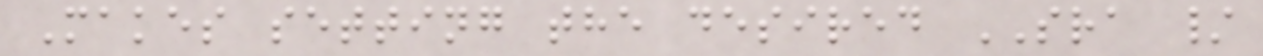Makes setting the desired SRA /
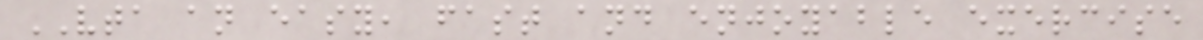VTA an easy, fast and enjoyable exercise
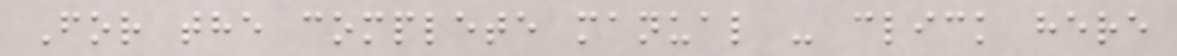For the complete manual - click here
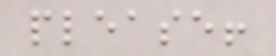please!
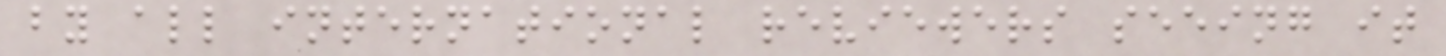by all international reviewers seeing it
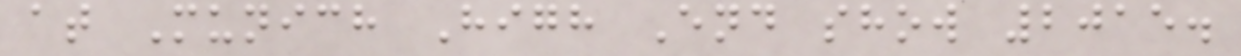at Munich High End show 2015.
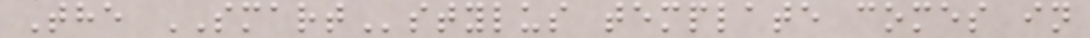The SMARTstylus template comes in
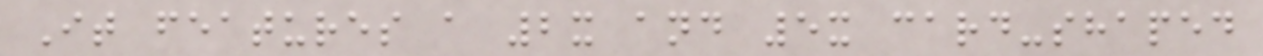It features a 2x and 5x card-shaped
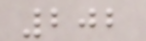202
